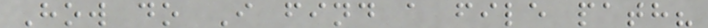How do I find a file path?
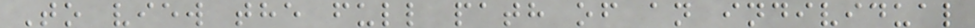To view the full path of an individual
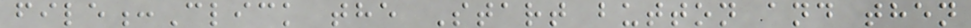file:Click the Start button and then
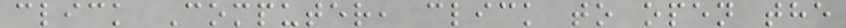click Computer, click to open the
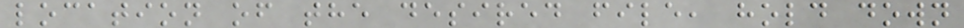location of the desired file, hold down
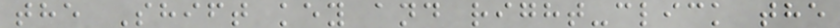the Shift key and right-click the
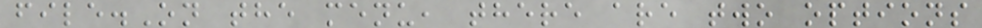file.On the menu, there are two options
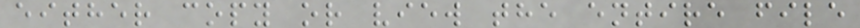either copy or view the entire file
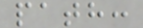path:
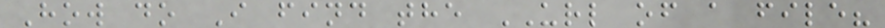How do I find the URL of a file?
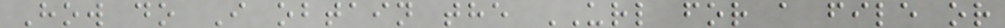How do I obtain the URL for a file or
